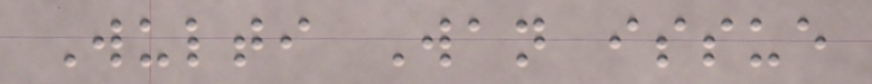Wulti Wan issue
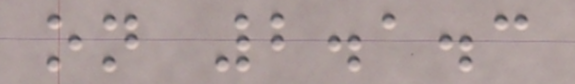on 2.1.3
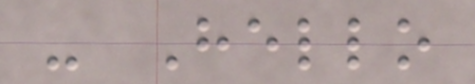- Hello
